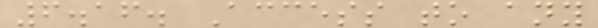6.16. Access to any
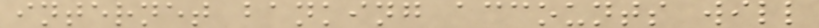internet banking accounts will
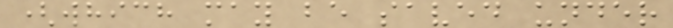(which may be saved under
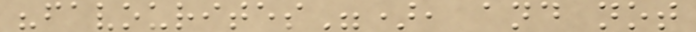"favourites"), and not
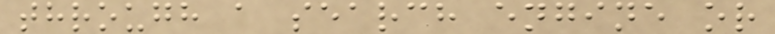through a search engine or
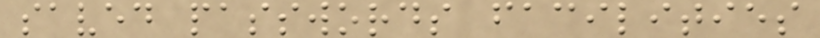saved passwords facilities
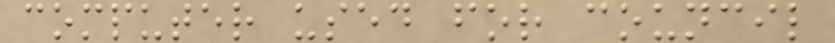computer used for council
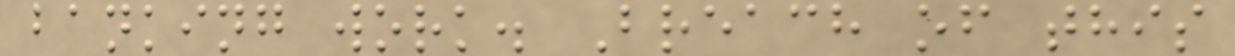banking work. Breach of this
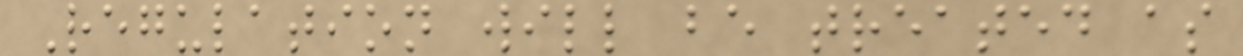Regulation will be treated as
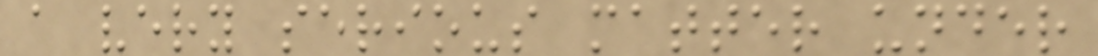a very serious matter under
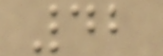42
